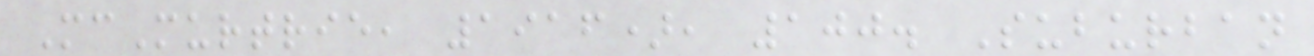McMurtrie, 1916), 100. Suburban
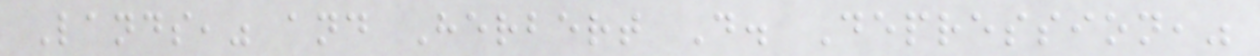Lands," and Herbert D. Depression,"
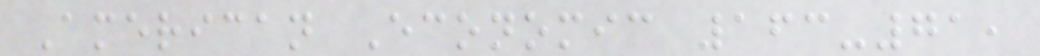American Economic 163-71,
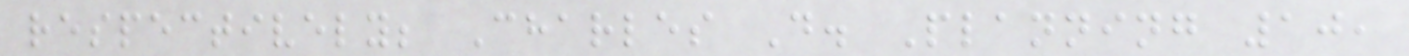respectively; Charles D. Planning 10,
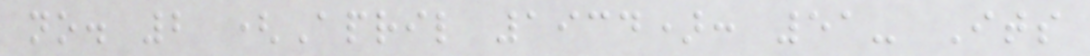no. 2 (April 1934): 51- Its
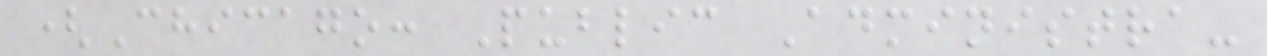(Chicago: Public Administra-
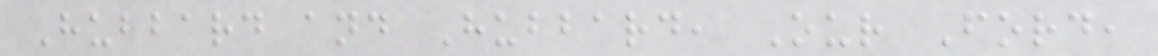Hubbard and Hubbard, Our Ford,
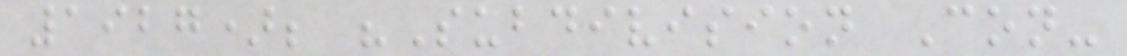1927); "Subdivision Con-
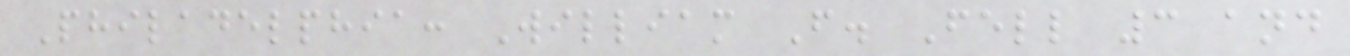Philadelphia: William F. Fell 3 and
